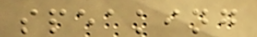speaking
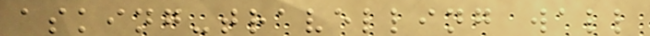asking-travelling wall
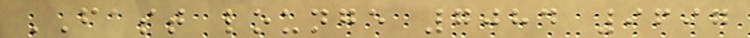FAST lounge 7084 9697
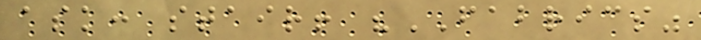ask: stair! "FABRICS"
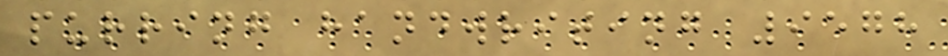purring handwriting 9578
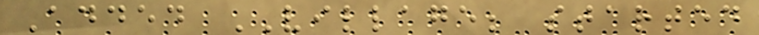Added VILLAGE; started
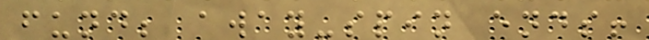fund; away-spin ends!
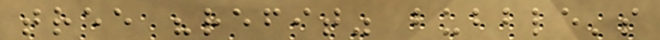tree "refit" bubble's
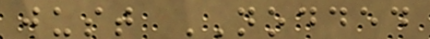just NODDED
